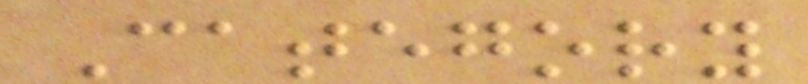Category
